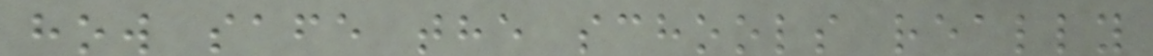how safe the schools really
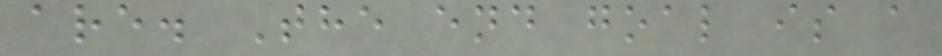are. The end goal is a
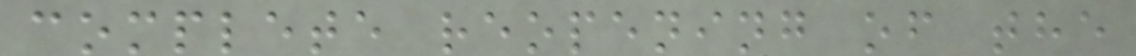complete reopening of the
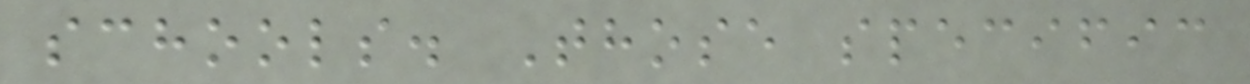schools. Those specific
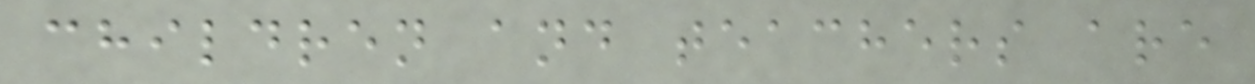children and teachers are
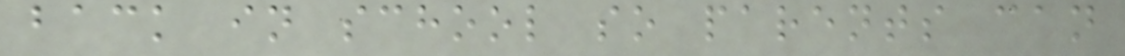back in school so parents can
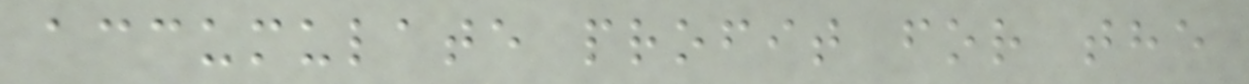accumulate profit for the
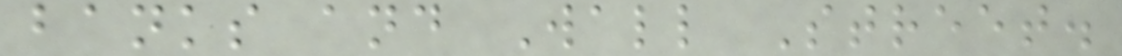banks and Wall Street.
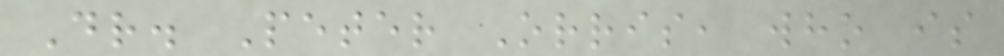Dr. Peter Orris, who is
